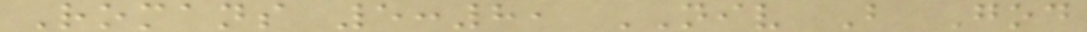Romans 5:8, NIV But God
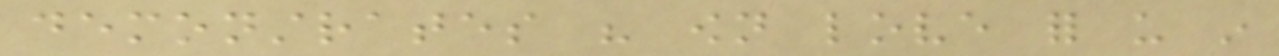demonstrates his own love for us in
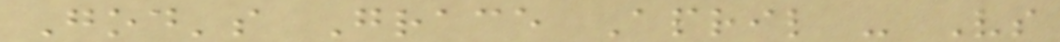God's Grace April - Vs
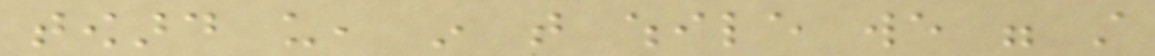toward us, in that while we were still
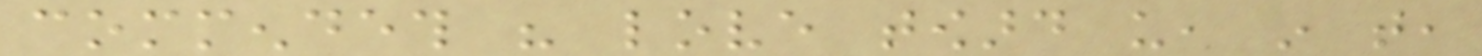commendeth his love toward us, in that,
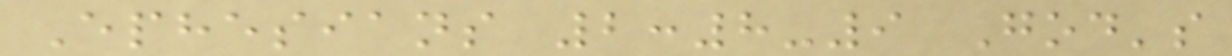Ephesians 2:8-9 God's
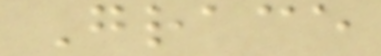Grace
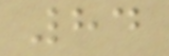84
